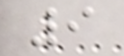9
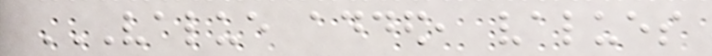VALUE ADDED, VALUES
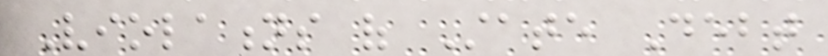Violations of State Debt
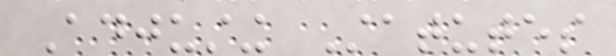Adjusting Statutes
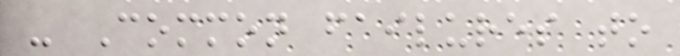- Common failures to
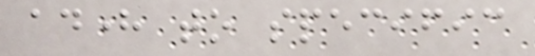adhere to specific
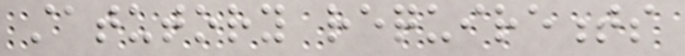statutory requirements
